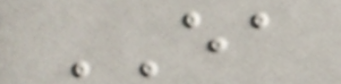EA
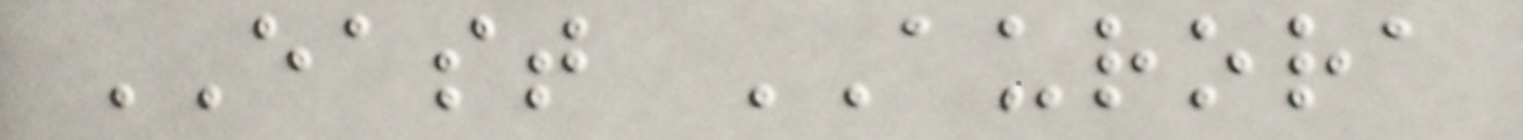EAST AURORA
